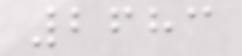2683
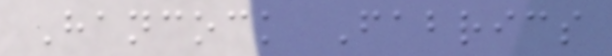Hancock Fabrics
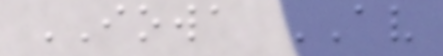IOWA AV
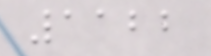1122
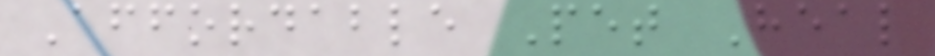Affordable Pet Heal
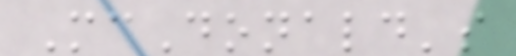McDonald's
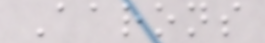Aarons
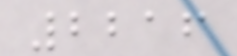2216
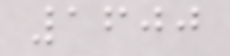1600
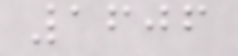1606
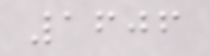1606
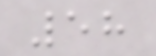58
